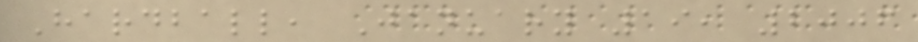Hardball, January 19, 2006
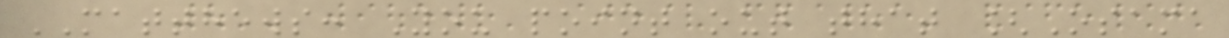MATTHEWS: You point out that [Osama
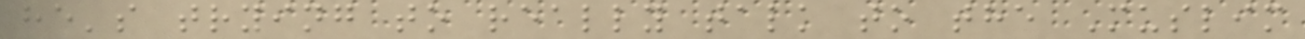he's trying to really talk to the Muslim
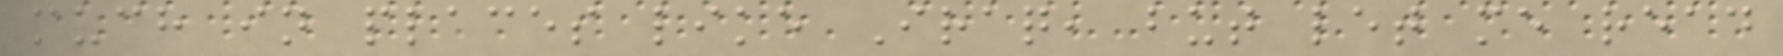much in places like Iraq, but let me read
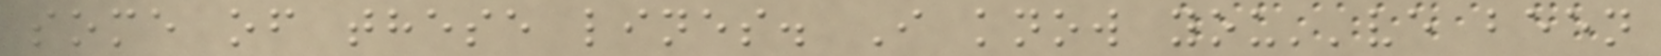some of these lines. I know you''ve been
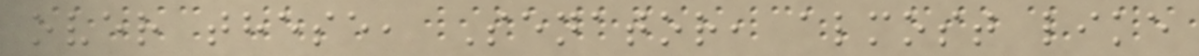over these, Senator, almost like
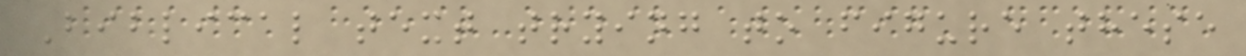Biblical text trying to figure these
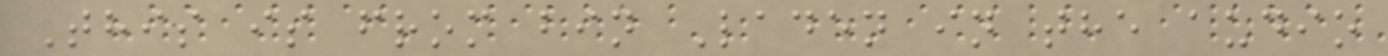This is from bin Laden in the audio
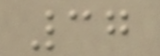37
